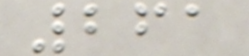261
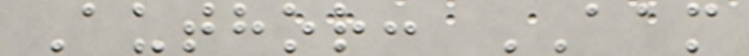Author: AAM
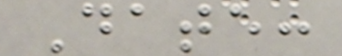Date:
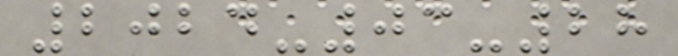2024-03-28
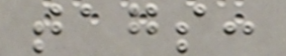tags:
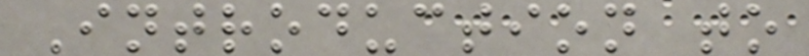Introduction to
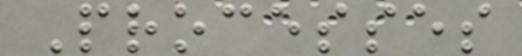Processes
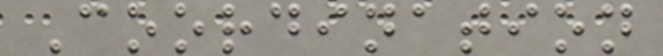Coordination
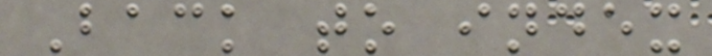Back to index
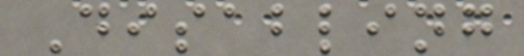Disabling
